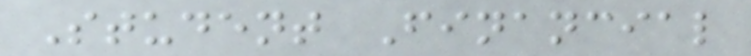Student Financial
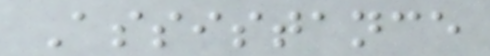Assistance
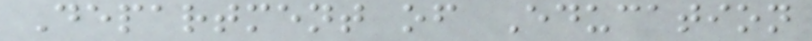Department of Education
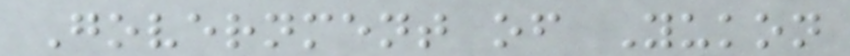Government of Yukon
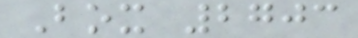Box 2703
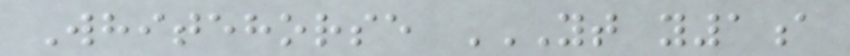Whitehorse YT Y1A
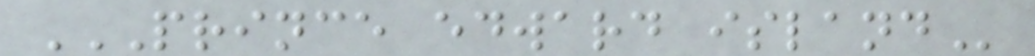PRINCE EDWARD ISLAND
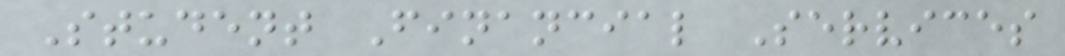Student Financial Services
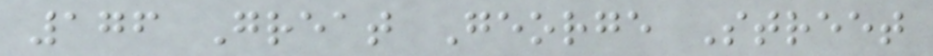176 Great George Street
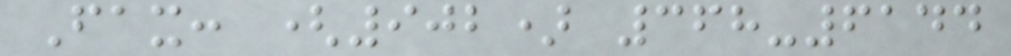Fax: (902) 368-6144
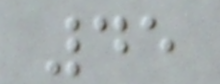45
